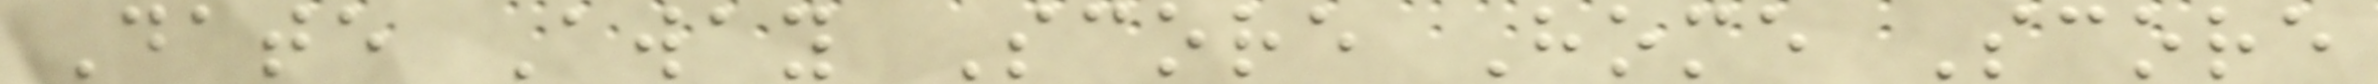Date Away Score Home Score
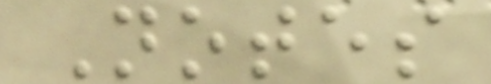Notes
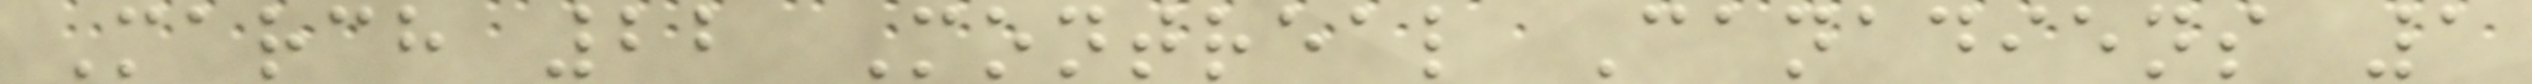March 22 Montreal Canadiens 1
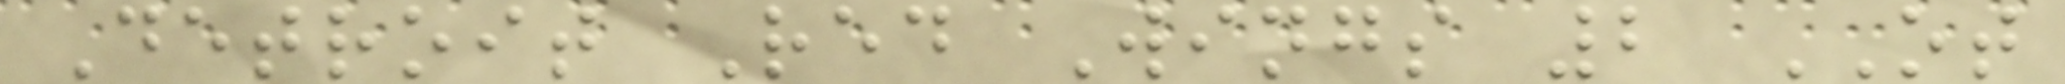Detroit Red Wings 2 OT
